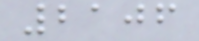2106
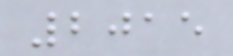2015
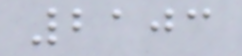2103
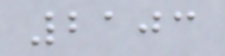2103
